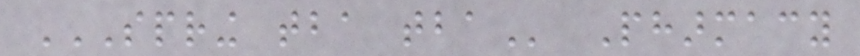SPRING TBA TBA Pharmacy
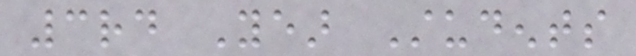3rd Year Students
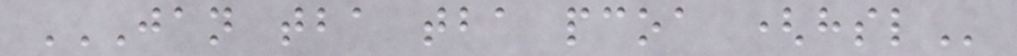JAN TBA TBA PCOA (HSL
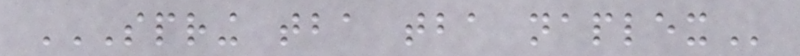SPRING TBA TBA NAPLEX
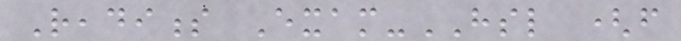Readiness Exam-HSL (from
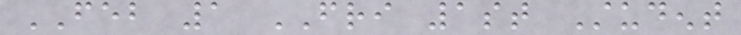FEB 1 FRI 1st Student
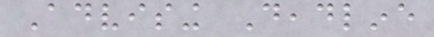Advising Deadline
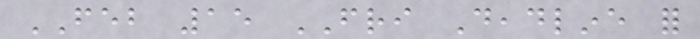FEB 15 FRI Deadline for
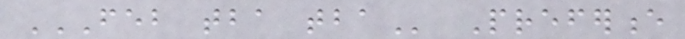FEB TBA TBA Preference
